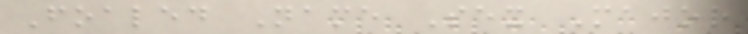Foaled Name Sex Major
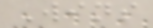Wins
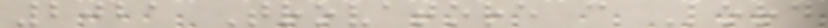2021 Trovatore c Lord
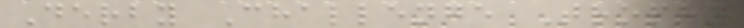Derby Challenge Trophy
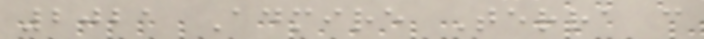2021 Admire Terra c
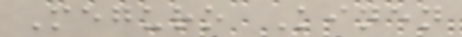Meguro Kinen
